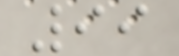99
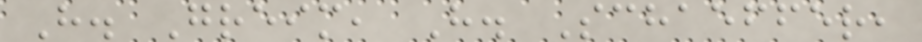H. Greim, H. Schaeffer,
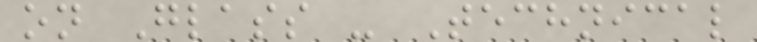on Glass - Technical
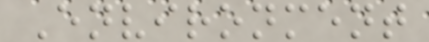Environment
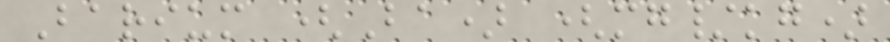Barium (Ba) (mg/kg)
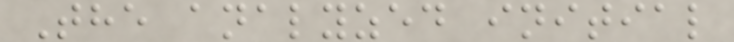The analyzed initial
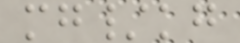mg/kg
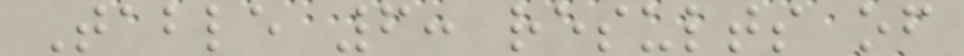Table 6: results of
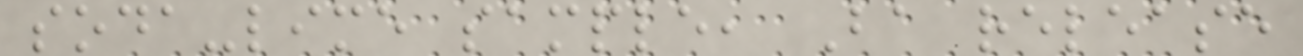soda-lime sample, Ba release
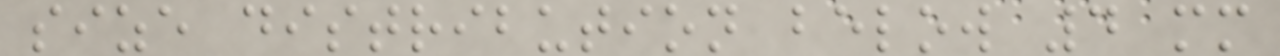size distribution below 4 mm
